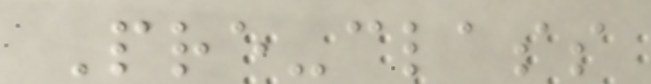Pre-class
